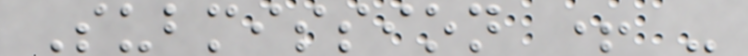Submission + -
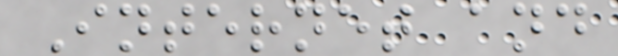Internet and
